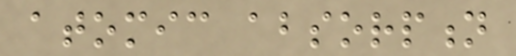atomic absorption
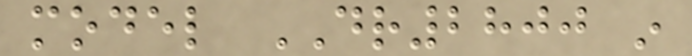model DR2800 in
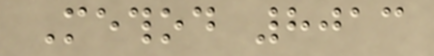Method 8013
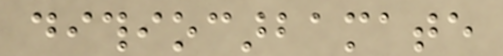dithiocarbamate
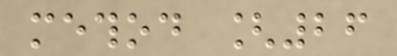method [26
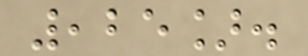,25].
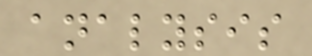analysis
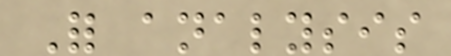For analysis
